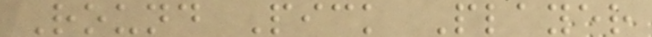Round Pick Player
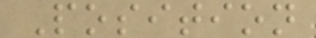Position
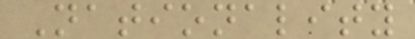Nationality
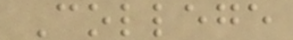College
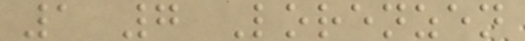1 7 Lorenzen
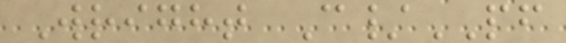Wright C/PF
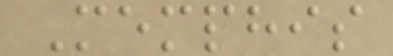Memphis
